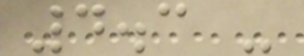4.3 -
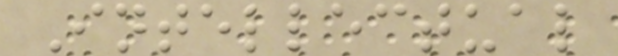Intellectual
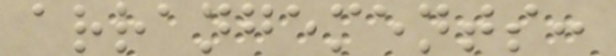arrangements:
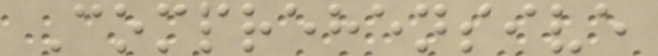Comprehensive
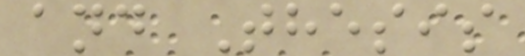and Thesis
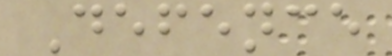Defence
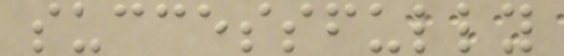successfully
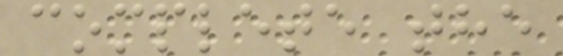complete the
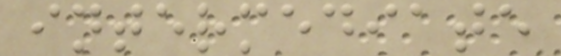intermediate
